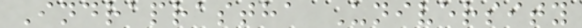Indraprastha University
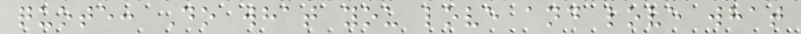quote: Do what you love and love what
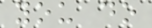you do
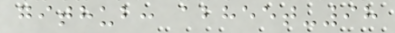github: abheet-98
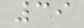39
